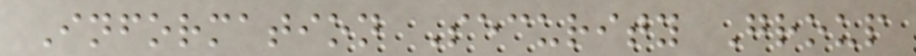Information Security Group
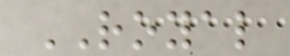ROYAL
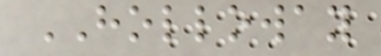HOLLOWAY
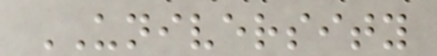UNIVERSITY
